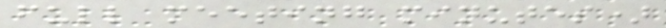full meeting minutes)
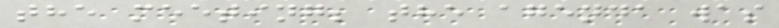the meeting; the agenda was
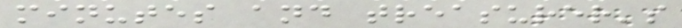minutes and treasurer's
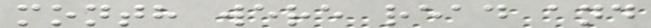month were read and
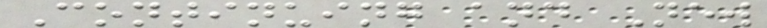Continuing and New
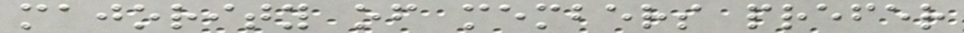majority of members prefer
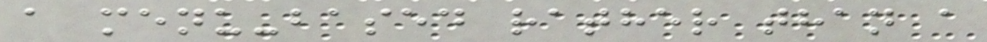a menu-based rather than a
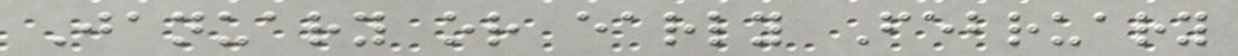January or early February
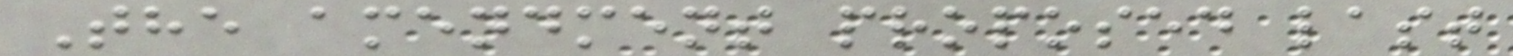The amendment proposed last
